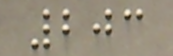203
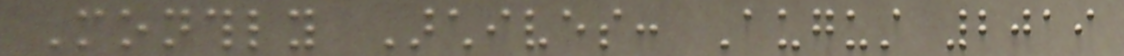Monthly Archives: August 2019
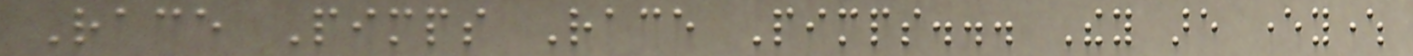Race Pimps Race Pimps... They are everywhere
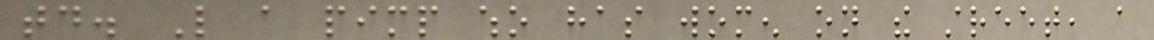today. Like a pimp who has women on the street, a
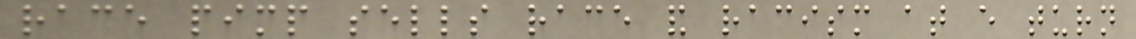race pimp sells race and racism at every turn
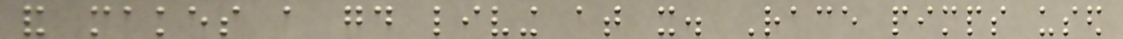and makes a good living at it. Race pimps used
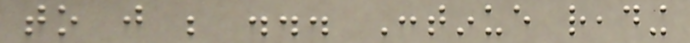to just be ... Continue reading
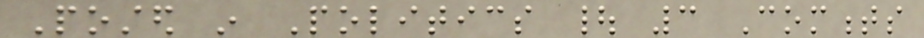Posted in Politics | 3 Comments
